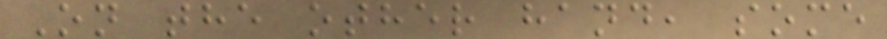On the other hand, some
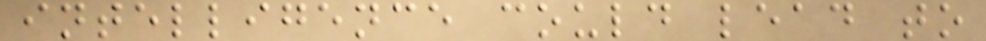intelligence could lead to
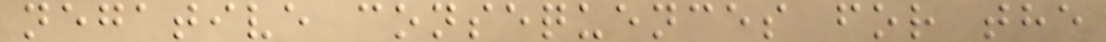negative consequences for the
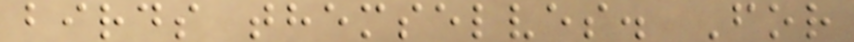birds themselves. For
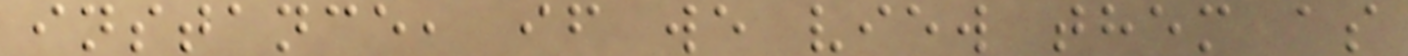instance, if we view them as
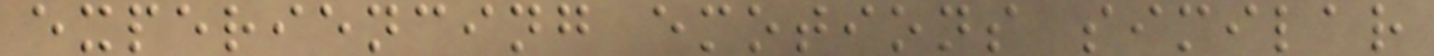experiencing emotions similar
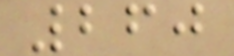260
